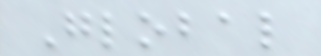Global
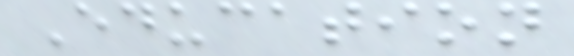Education
